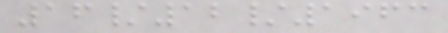16/12/1963
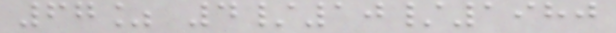67% 4/10/1980
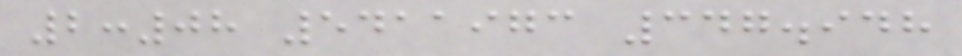2:08 5411973 347.948
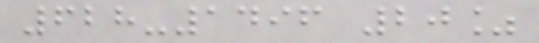628-1496 20%
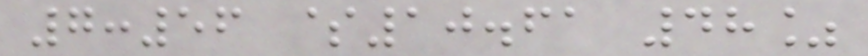7:56 $10.61 48%
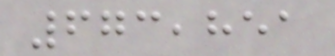673,851
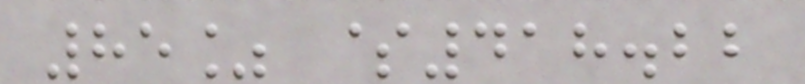85% $418.22
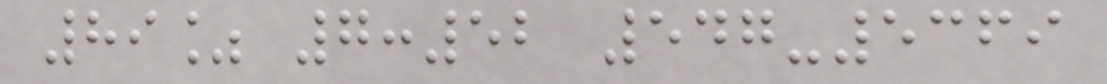89% 7:52 547-5369
